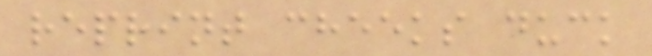reprint cheeks duck
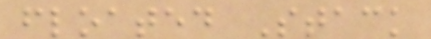floated Stack
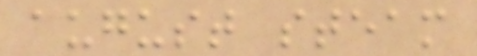august steam
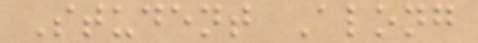Student Along
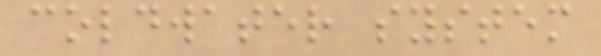coldwater system
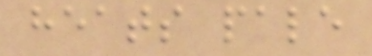heats pale
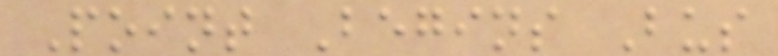Point Begins Bus
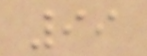99
